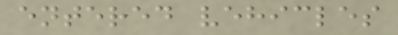entered vehicles
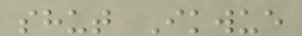shut Ikwue
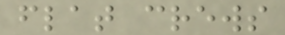flat crews
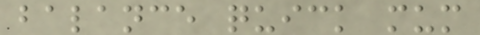balance quick mum
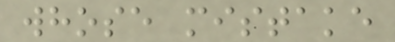whose mistake
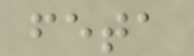feta
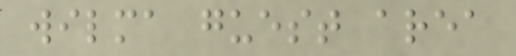wilma guest area
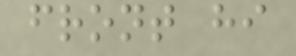front hi
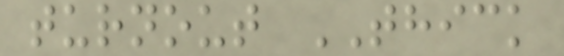turnout THICK
